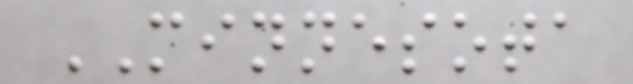MINNESOTA
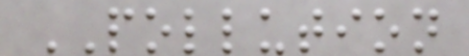POLLUTION
